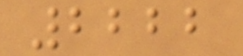2222
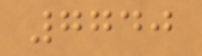7740
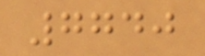7740
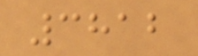3812
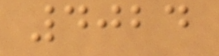4024
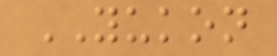YUKON
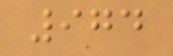974
